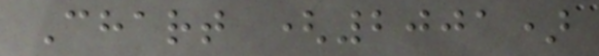Chart (2001)
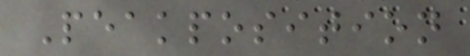Peakposition
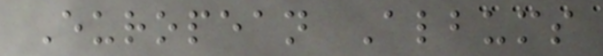European Albums
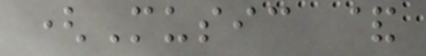(Music &
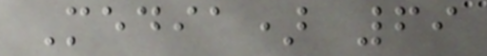Media) 69
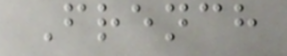French
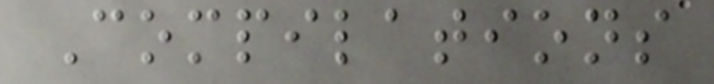Compilations
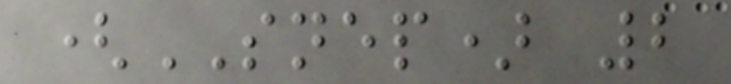(SNEP) 2
